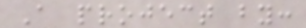A project by:
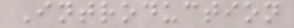Introduction
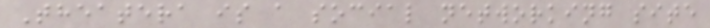Theatera is a social networking site
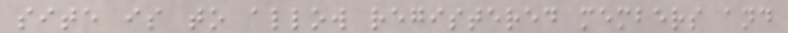site is to allow registered members and
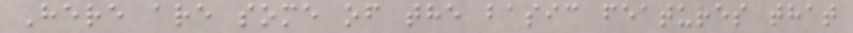Here are some of the basic features that
